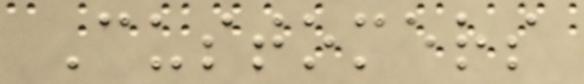Customers
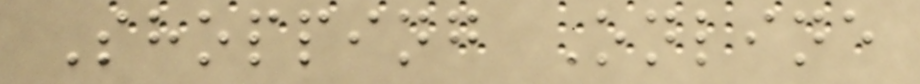Shopping Online
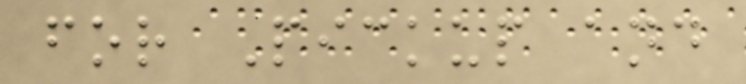for Pickup and
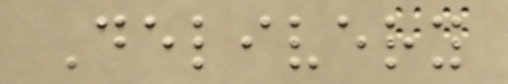Delivery
